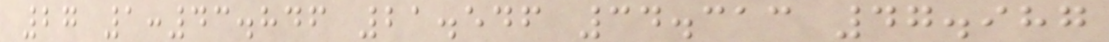27 1:43.846 21.546 34.313 47.987
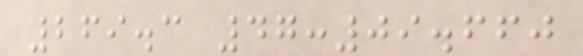269.3 47:09.660
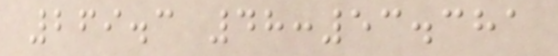269.3 48:53.381
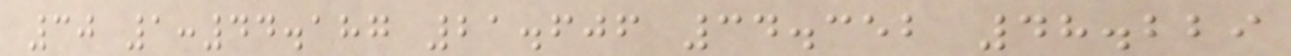30 1:44.187 21.606 34.352 48.229
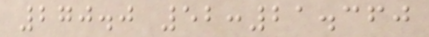270.0 52:21.360
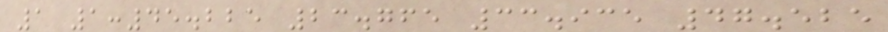1 1:45.225 23.765 33.935 47.525
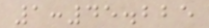1:45.225
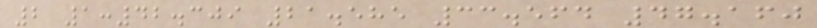2 1:42.309 21.585 33.564 47.160
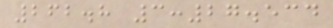262.8 3:27.534
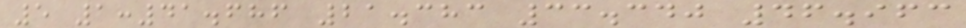5 1:41.686 21.383 33.340 46.963
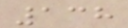138
